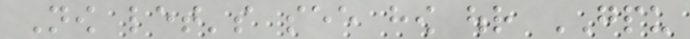Now let's see how our GPU
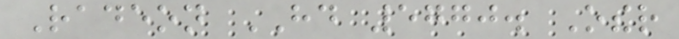Radeon HD 5770. Other
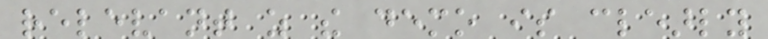relevant as the demo is clearly
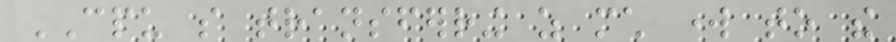CPU so transferring as much work to the
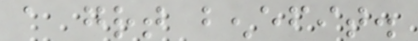a great benefit.
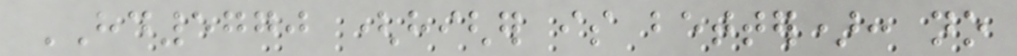HD5770 (higher is better): no
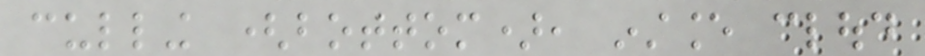culling (bottom), instance cloud
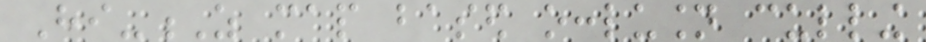Hi-Z map based occlusion culling
